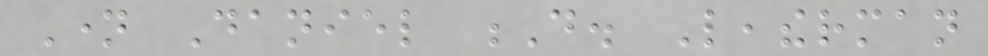Name Daniel D. Leatherman
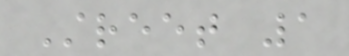Street 1
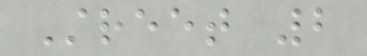Street 2
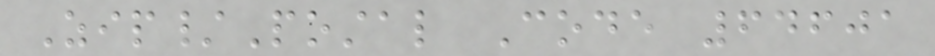Zip/Postal Code 64601
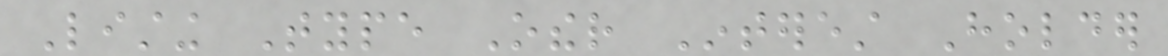Listing Type Other Interest Holder
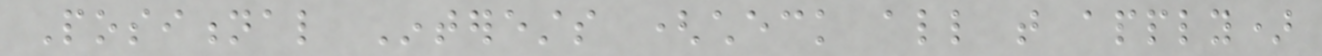Positional Interests (check all that apply)
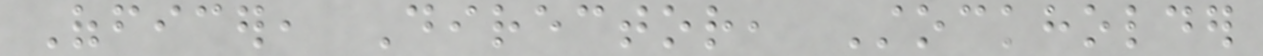Officer, Director, Stockholder
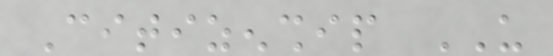Citizenship US
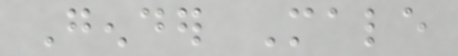Gender Male
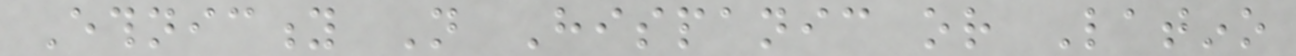Ethnicity Not Hispanic or Latino
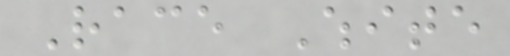Race White
